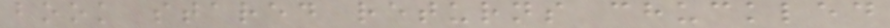book stared returns chuckled
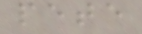pete
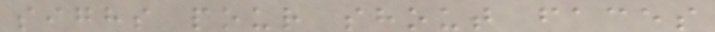sighs pour shout faces
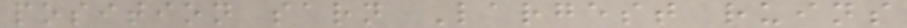position sarn Largest ruins
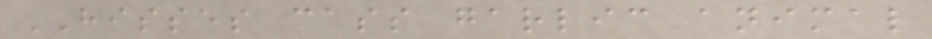HISSES cass garlic animal
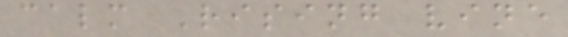calm Rising vine
